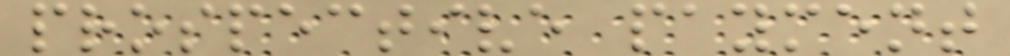prospective payment
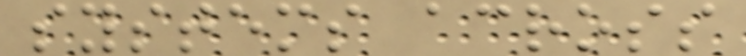systems across
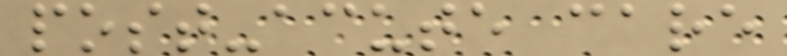post-acute care
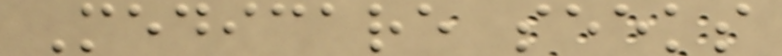Medicare seeks
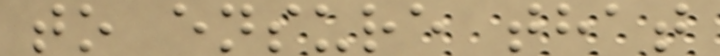to ensure that
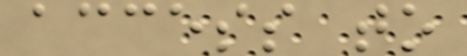access to
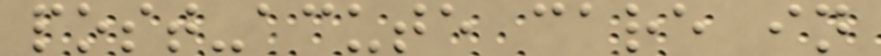post-acute care in
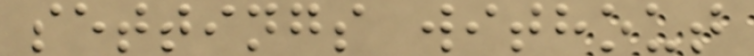settings without
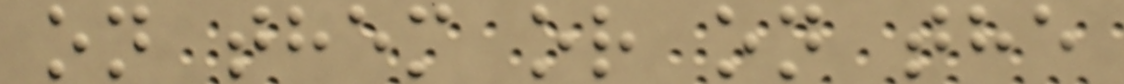on them or on the
